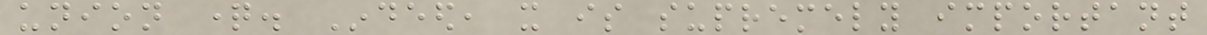union question. Indeed, it is supremely important
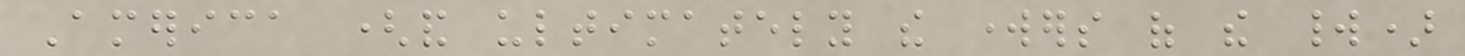America (and ultimately the workers of the world)
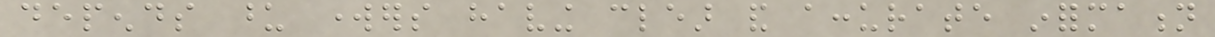depends upon workers having clear and accurate information
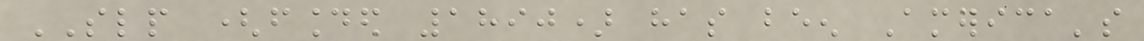SLP (founded 1890) has been America's
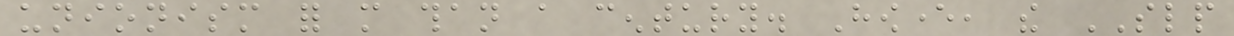unionism for more than a century. However, the SLP
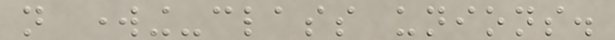not working-class unions.
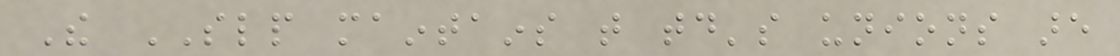The SLP maintains that today's unions are
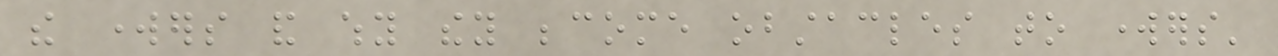the workers and why they become obstacles to workers'
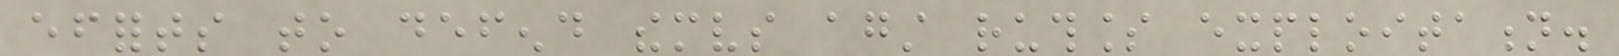efforts to defend themselves against ruthless exploitation.
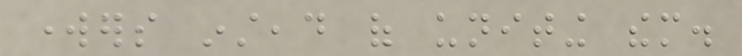workers instead of uniting them.
